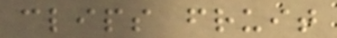clips fruit
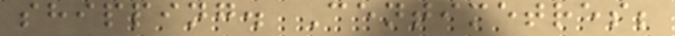shipping. Centimetres;
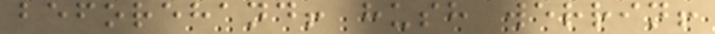beforehand! hush werrin!
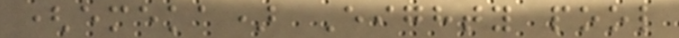(emeka) Eighty pool
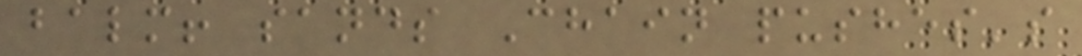balm! sands Chain pushes's
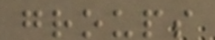groups
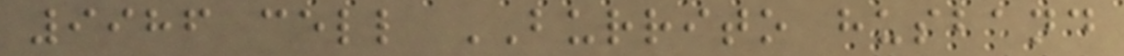9986 cell BURRITO husband
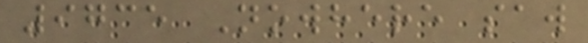9735 Nowhere saw
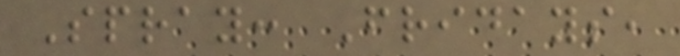Spray: Fridays,
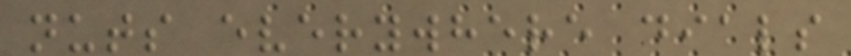nuts everywhere dials
